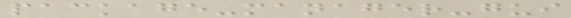package-manager-gui
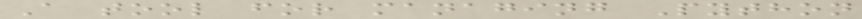A tool for managing Python
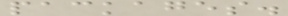packages.
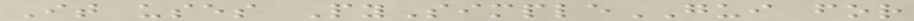It uses PySimpleGUI for
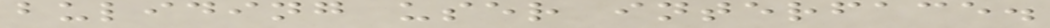buliding user interface.
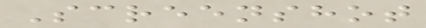Screenshot
